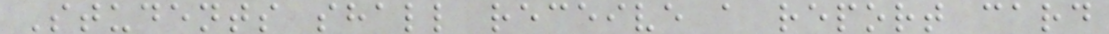Students shall receive a report card
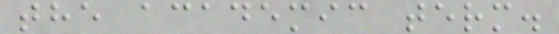the academic term.
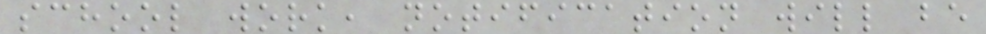school work, notification will be
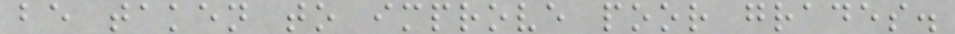be taken to improve poor grades.
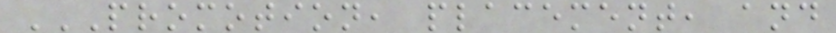PROMOTION, PLACEMENT, AND
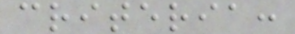criteria:
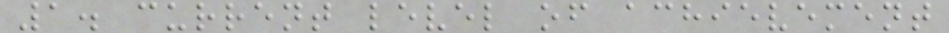1. current level of achievement
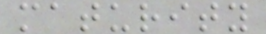maturity
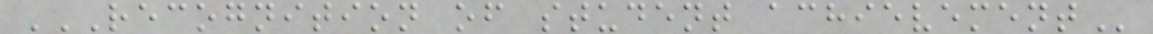RECOGNITION OF STUDENT ACHIEVEMENT
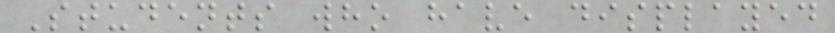Students who have displayed
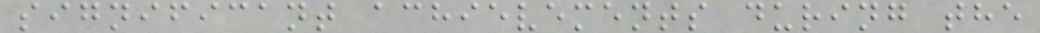significant achievements during the
